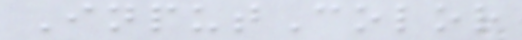InputColor
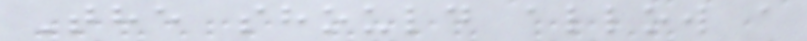The should allow a
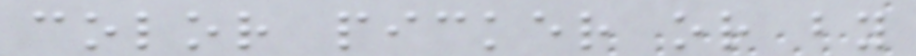color picker or by
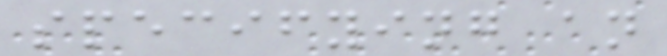specifying an
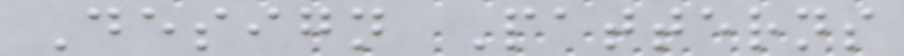Design Patterns
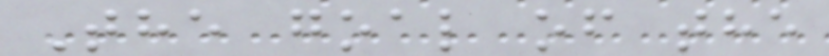The goal of the
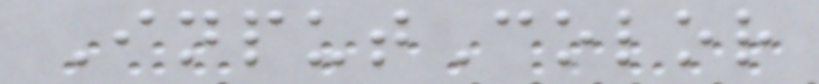InputColor
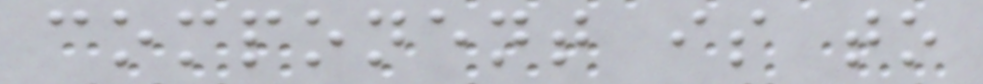component is to
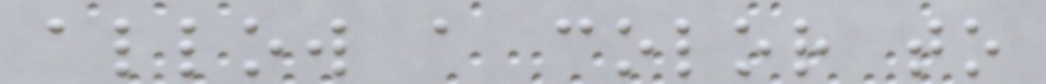allow a color to
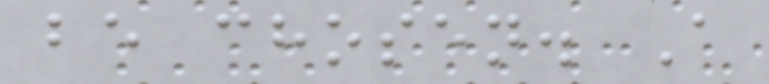be chosen. A
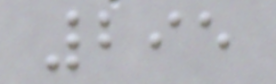295
